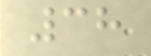38
